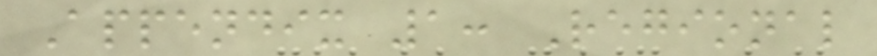Appendix 1: Regional
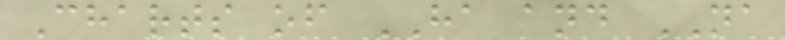Charts of HA and NA
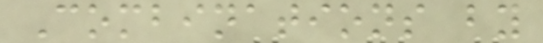Combinations by
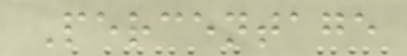Percentage
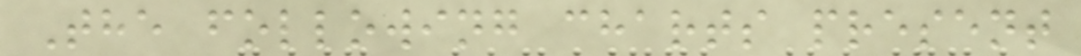The following charts present
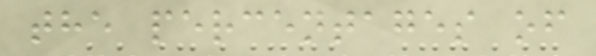the percentages of
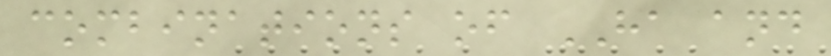combinations of HA and
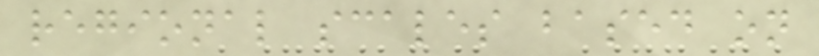regional scales based on
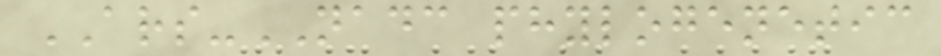ARS-NADC phylogenetic
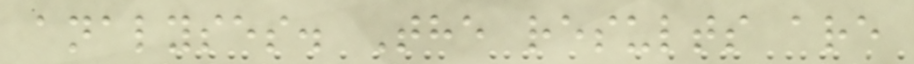analyses. The results are
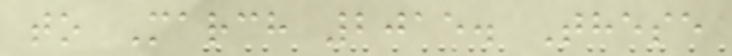to March 2015. These
